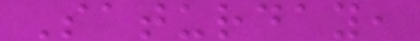Saturday,
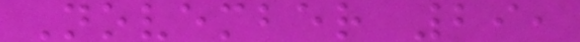November 29,
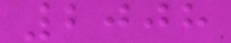2008
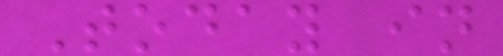Today in
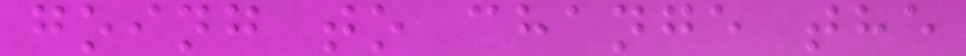going to change the
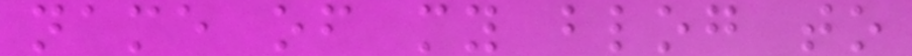name of my blog to
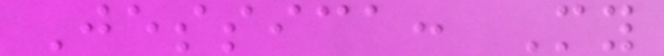Jessica: My
